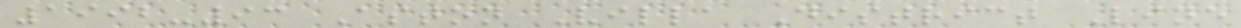1992-93 Aston Villa District Line
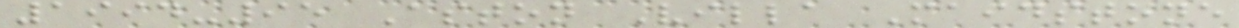1994-95 Aston Villa Maidstone
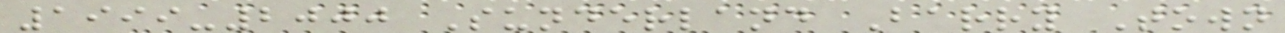1999-2000 Sunderland Barry Town
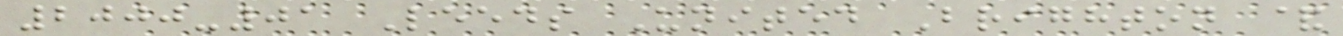2000-01 Leeds United Brighton &
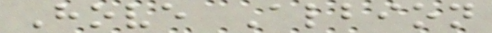Hove Albion
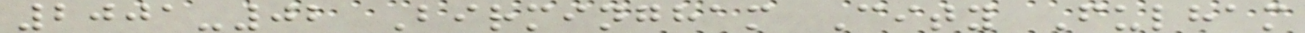2001-02 Birmingham City Fulham
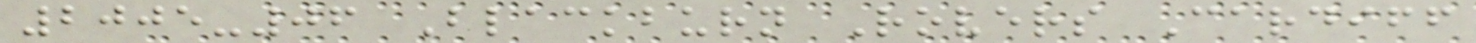2005-06 Blackburn Rovers Cardiff
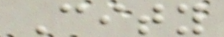City
